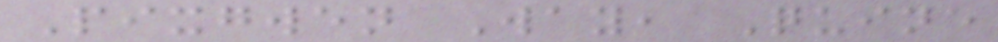Pixgwen Way, Quine
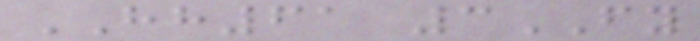HH61 3FY
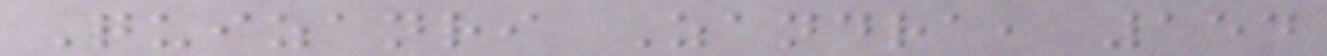Quizanri Zandra, 154
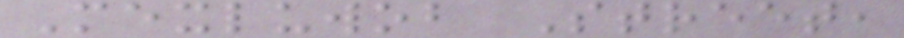Mexluwob Street,
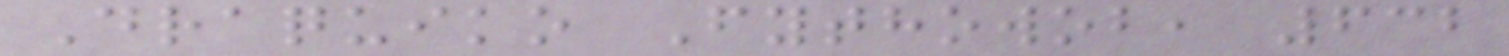Draquiko Fythowob, 632
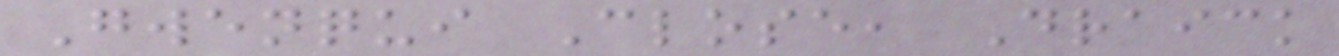Gwenqui Close, Draick
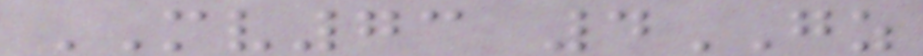MV73 4GZ
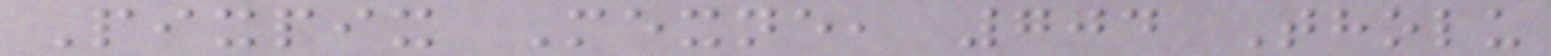Pixpix Mexne, 704 Tholu
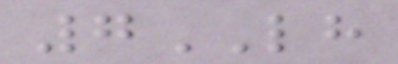7LH
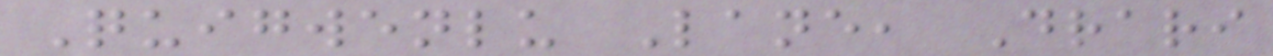Quigwenlu Lane, Drari
